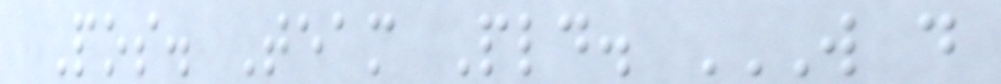Pos. Team Pld. W D
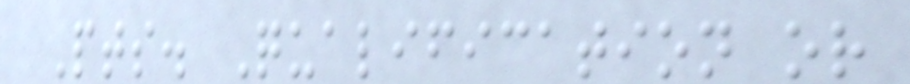Pts. Qualification or
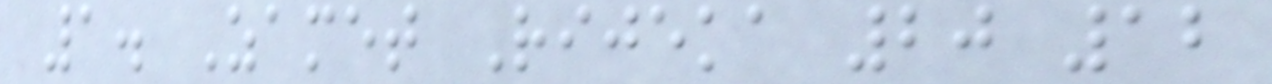1. Zamet Rijeka 20 12
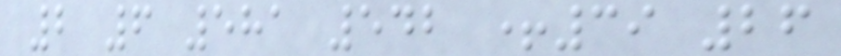2 6 581 542 +39 26
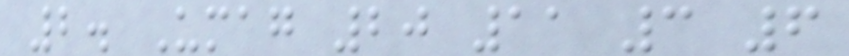2. Umag 20 11 3 6
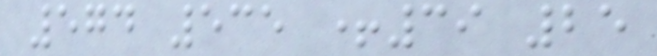574 535 +39 25
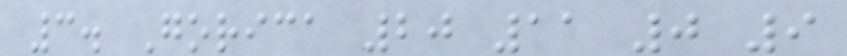3. Gorica 20 11 0 9
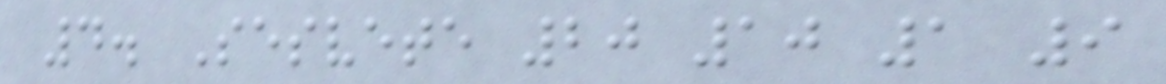4. Sesvete 20 10 1 9
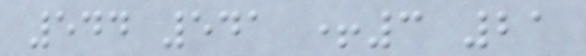544 541 +3 21
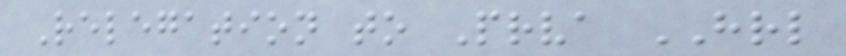Relegation to Prva HRL
